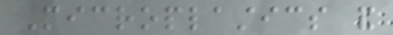Microplastics and
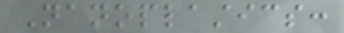Nanoplastics:
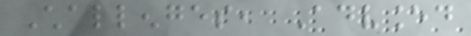Challenges, Advanced
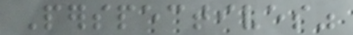Perspectives"
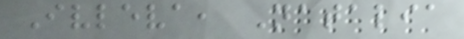Ivleva, Natalia
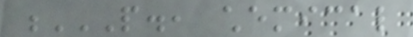P., CHEMICAL
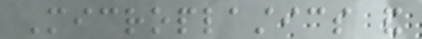Microplastics and
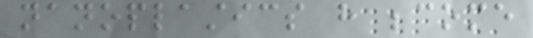nanoplastics have become
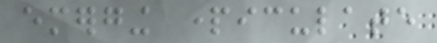emerging particulate
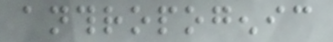anthropogenic
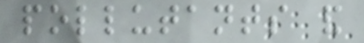pollutants and
